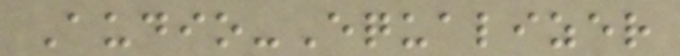Audio-Equalizer
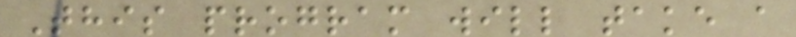This program will take a
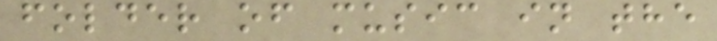folder of music in the
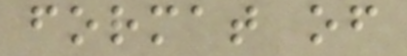format of
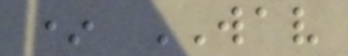* WAV
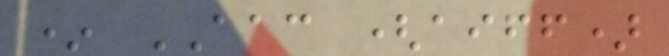* AAC (aiff)
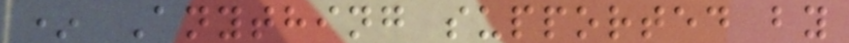* Anything supported by
